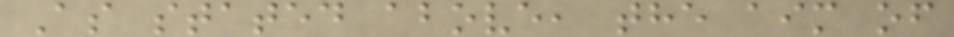As stated above, the aim of
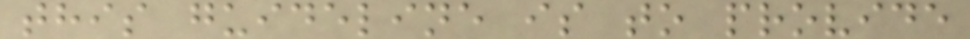this guideline is to provide
